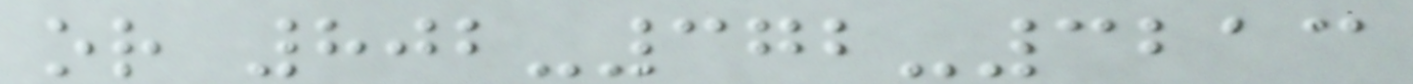or 802-372-3213
